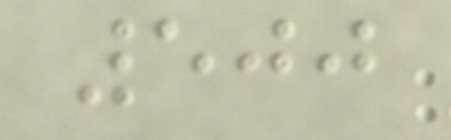500
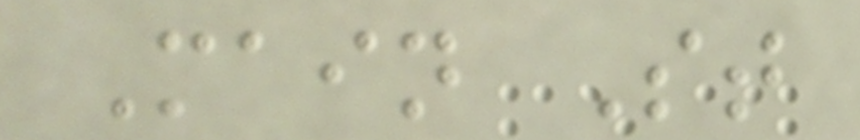Main St
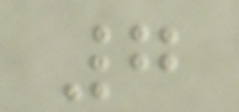7
